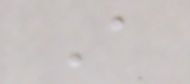A
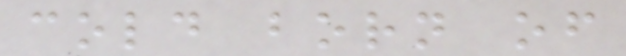cold born of
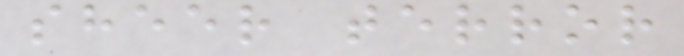sheer terror
